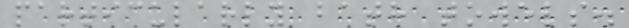particularly bath towels.
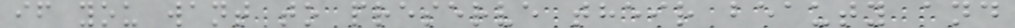if you want to preserve their beauty and
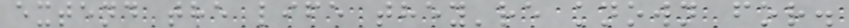extend the life they're known for.
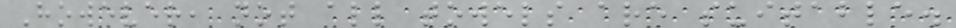However, not all towels are suitable.
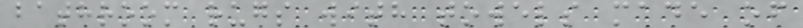bathroom rugs with towels made of
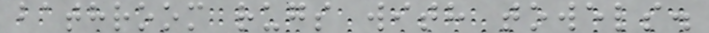bathroom rugs with towels.
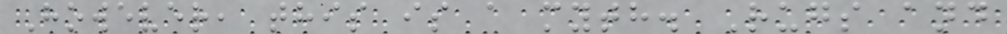However, this is a myth. Rugs and
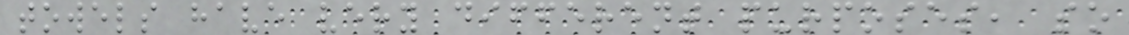towels have very different purposes, so
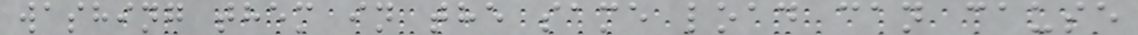washing them in the same load can cause
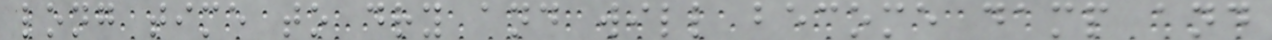long time to dry and will become damp and
